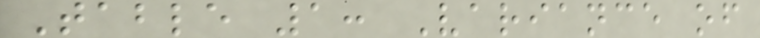Table 1: Variance of
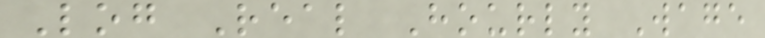Log Real Hourly Wage
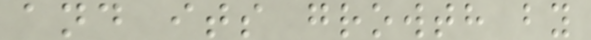and its growth by
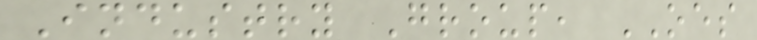Industry Group, OES
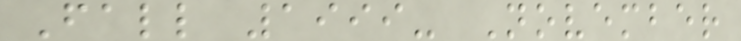Fall 1999- November
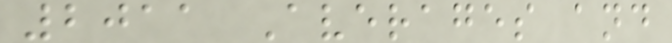2011 Averages and
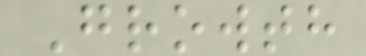Growth
